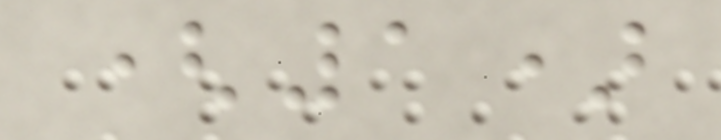(1)
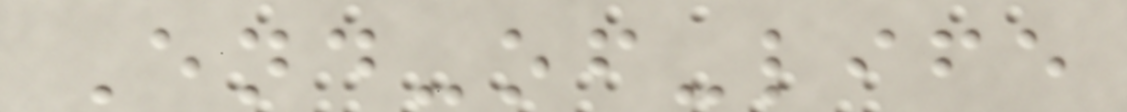End-of-life
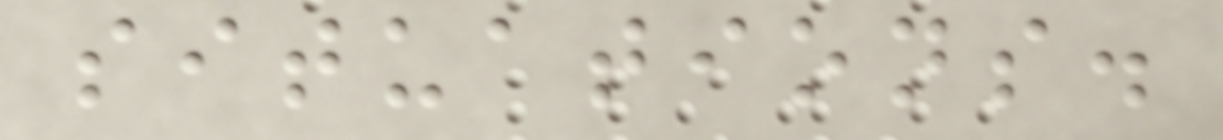situations.
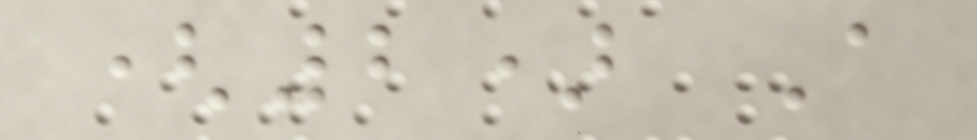(2) A
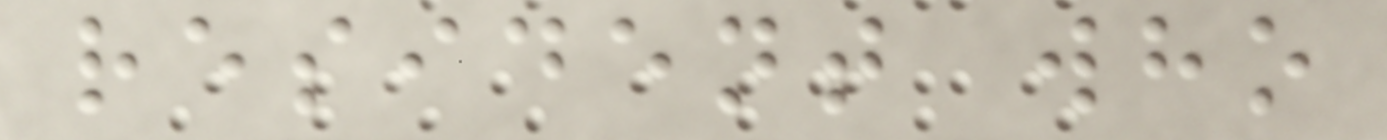resident who
